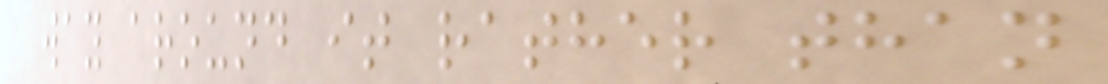way around it rather than
